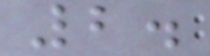2.
